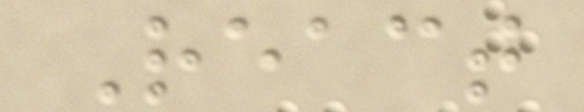React
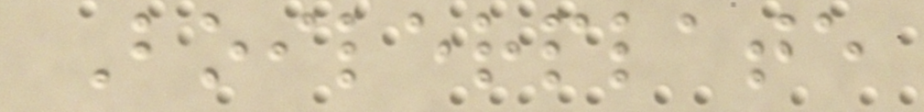Boilerplate
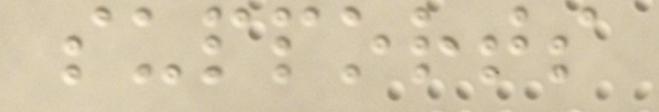supports
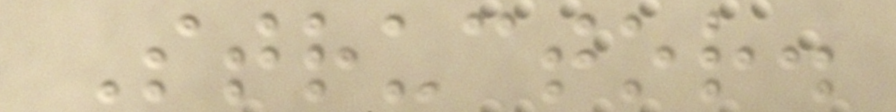Structor.
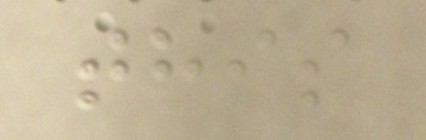this
